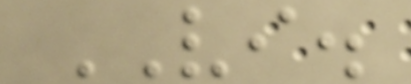VI.
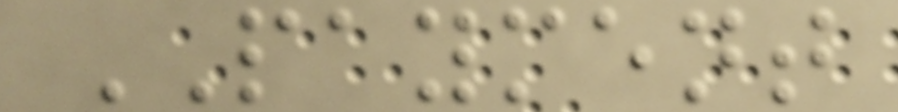PAYMENT
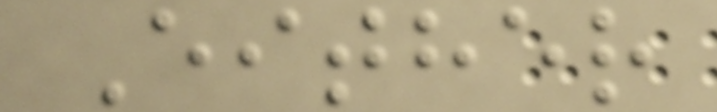Either
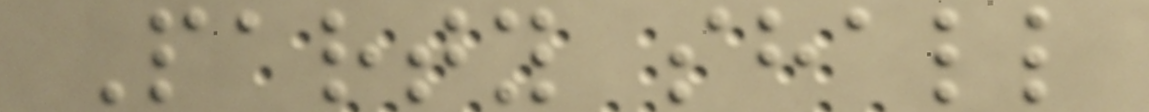Party shall
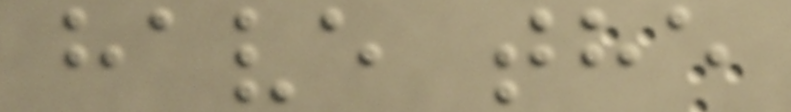have the
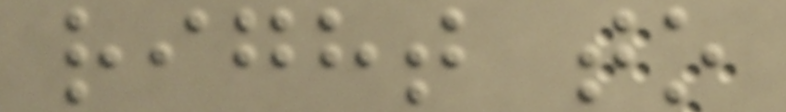right to
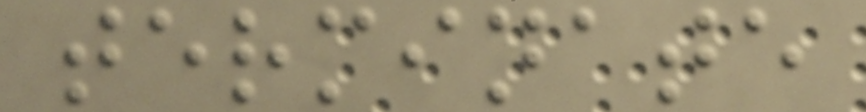terminate
